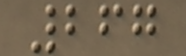267
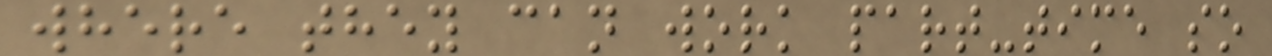where they can work part-time so
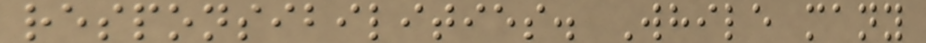responsibilities. While many
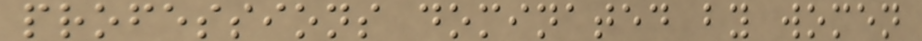professions dominated by women
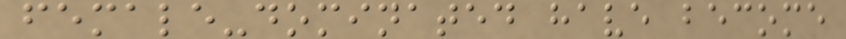female-dominated have become
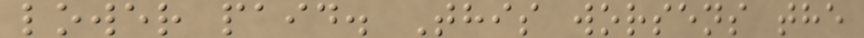lower paid. This worsens the
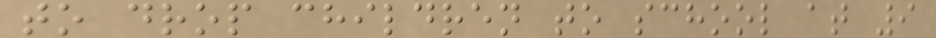to drop children to school at 9
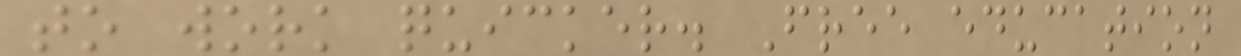to work quicker. Free education
